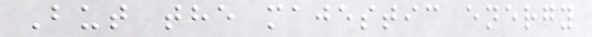But the majestic energy
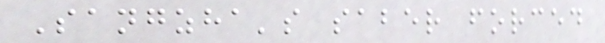Sangzha's saber forced
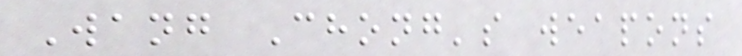Wang Chong's weapons
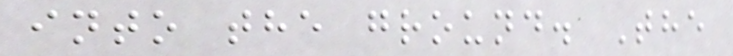into the ground. The
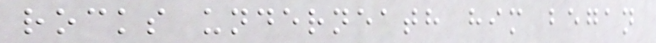rocks underneath him began
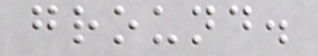ground.
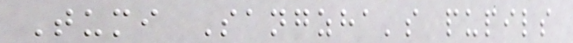Tumi Sangzha's pupils
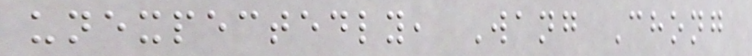unexpectedly, Wang Chong
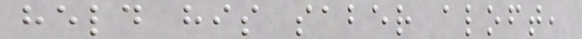held his saber aloft,
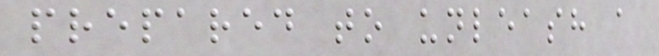prepared to unleash a
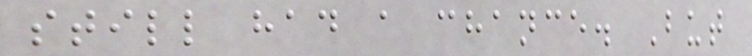still had a chance. But
